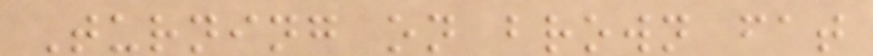Turning on brown fat
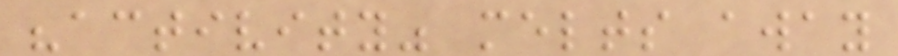"activity" melts away
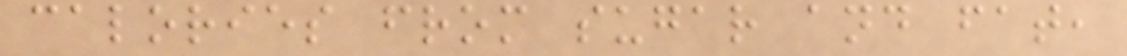calories from sugar and fat,
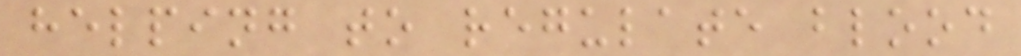helping to regulate blood
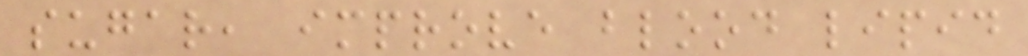sugar, improve blood lipid
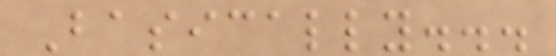Basically...
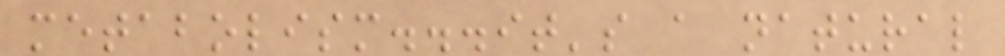metabolism...it's a natural
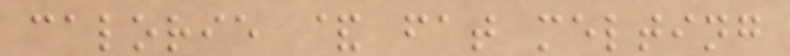calorie & fat melting
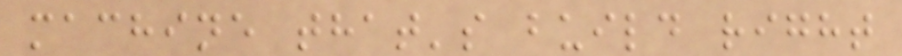machine that's build right
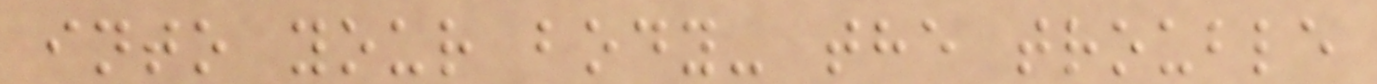into your body- the trouble
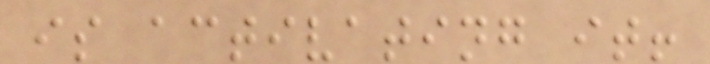is activating it!
